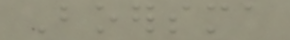Boersma
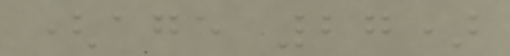(age 27)
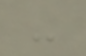-
